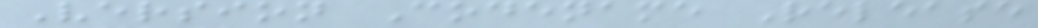Version Codename Release
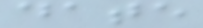date
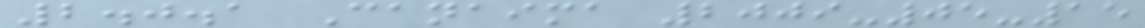2.0.1 Canaima 2009-05-15
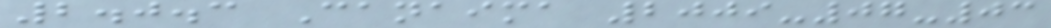2.0.3 Canaima 2009-07-03
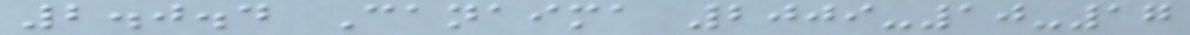2.0.4 Canaima 2009-10-17
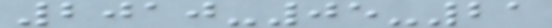2010-05-21
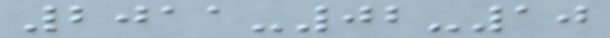2011-02-10
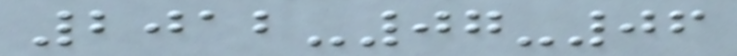2012-07-06
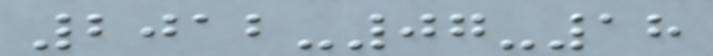2012-07-18
